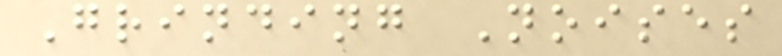Grinding Noises
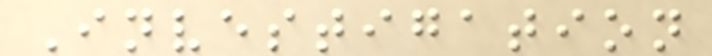Investigation
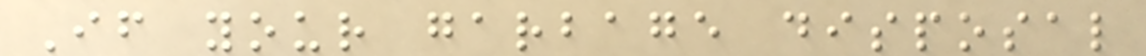If your garbage disposal
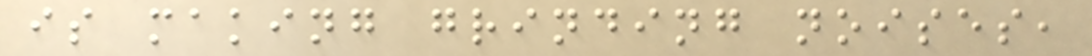is making grinding noises,
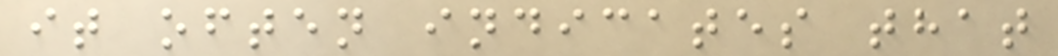it often indicates that
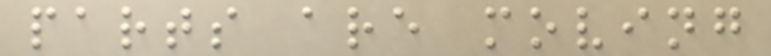parts are moving
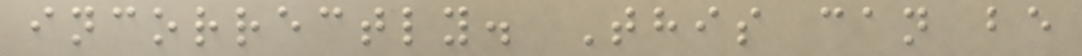incorrectly. This can be
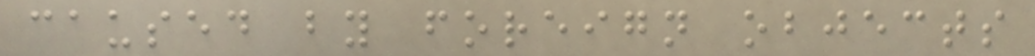caused by foreign objects
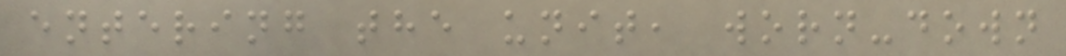entering the unit, worn-down
